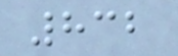832
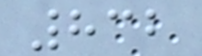832
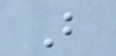B
